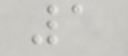1
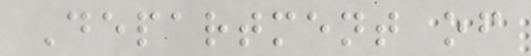Department of
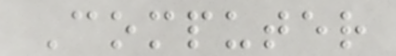Computer
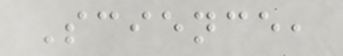Science,
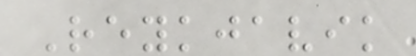Reykjavik
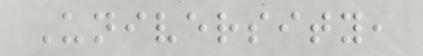University,
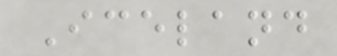Iceland
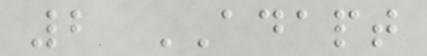2 ADAPT
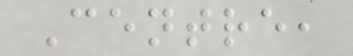Centre,
